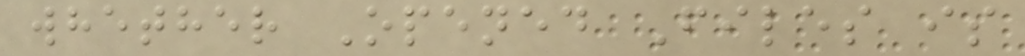whether Opened Files is
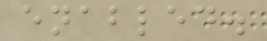enabled.
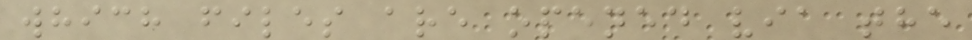which files are opened via the
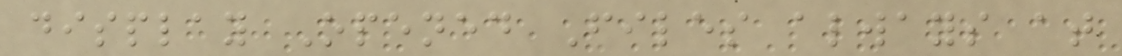display Opened Files always at
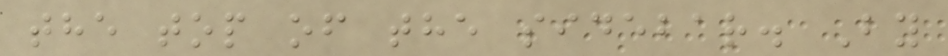the top of the sidebar. By
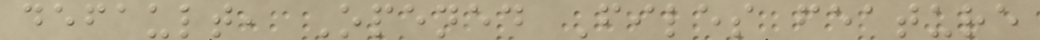default, Opened Files feature
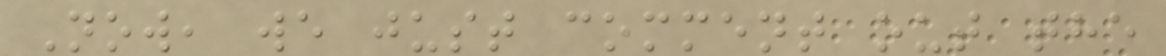Now, we just comment out the
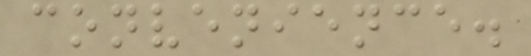convenience.
